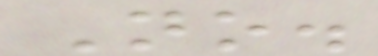No.
